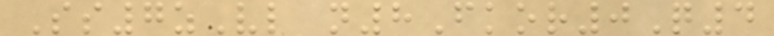Ss7zVl n8Fkor0Q4
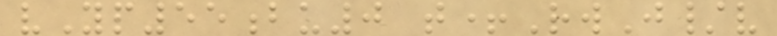vYp55bu0 t+RwJ/v
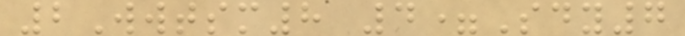2Wwtsm8 4=Sdy7
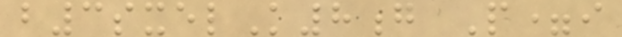b3sxelK8g P=i
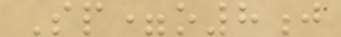Sp=o8j
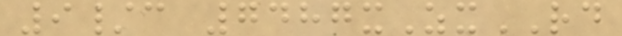9/c 7487xZxRD
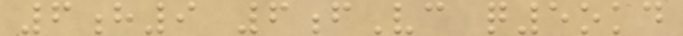6h9 6fVc q5okd
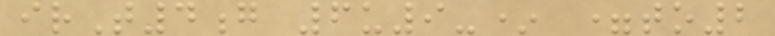irT4g 6u9-* =to2
